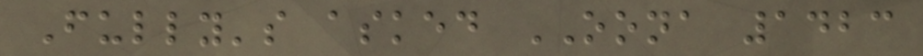Fully's asked OONA 1423
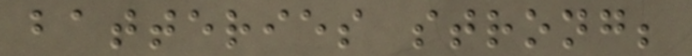batteries strong;
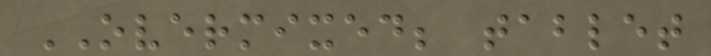OVERMIXED; tablet
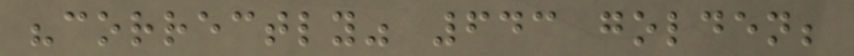"correctly" 643 golden;
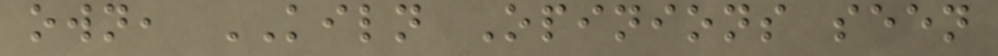own, KILN Opinions seen
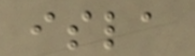isla
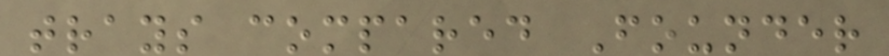trays compared Founder
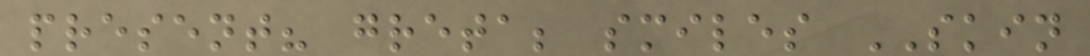present? greta; smiles SKIN
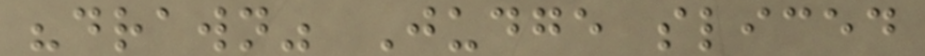"drawn" Judge sliced
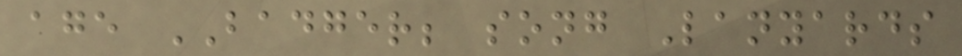age BADGER; song Lanyards
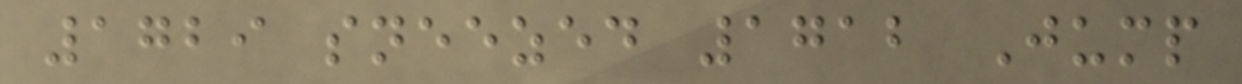1729 sneezed 1712 Jump
